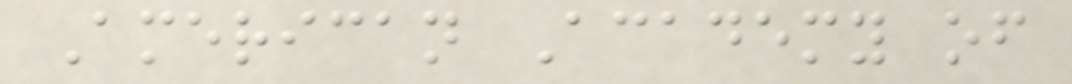American Academy of
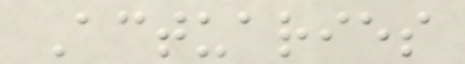Actuaries
